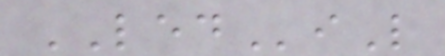LEDiL
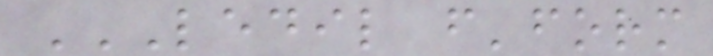LEDIL F'FORM
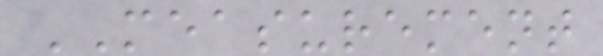MEASUREMENT
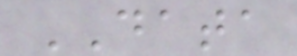DATA
